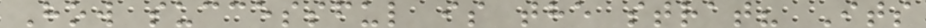How successful is the strat? Its
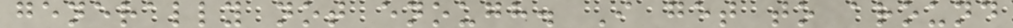generally not enough. I get to around
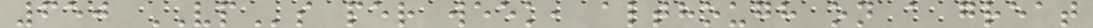650 VPs per week, although on a great
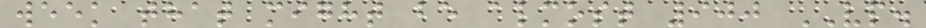week that might be almost 900 VP.
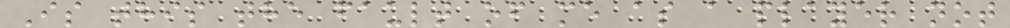Is this the fault of me as a player not
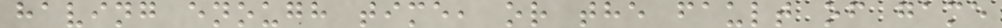having enough time, or the fault of game
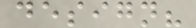design?
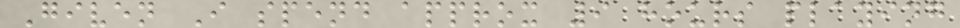Given I spend approx 9 hours playing
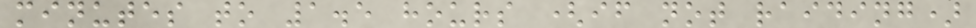minutes to 1.5 hours (if not raiding)
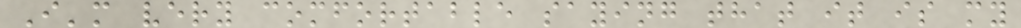I'm very comfortable saying that it is my
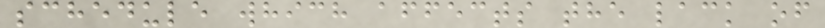schedule which affects the lack of
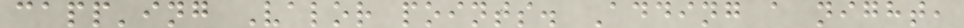capp'ing Valor points. Adding a night,
